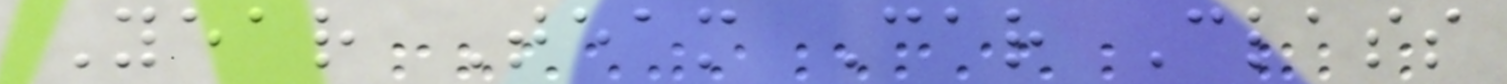Year Team Car Class
